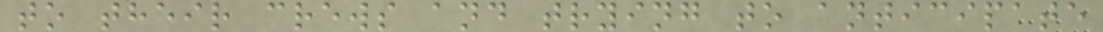to their crews and trying to anticipate
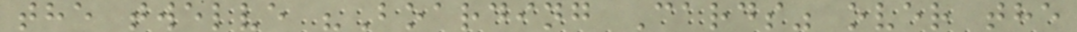the twelve "Boarding Cards" over the
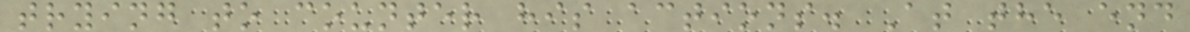trying to counter his actions. At the end
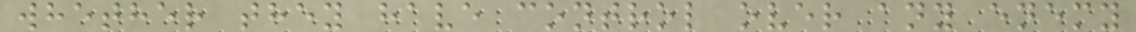whether they have control over any enemy
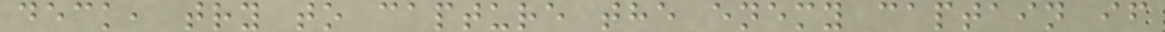deck, try to capture the enemy captain if
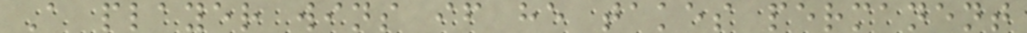A player wins if he takes permanent
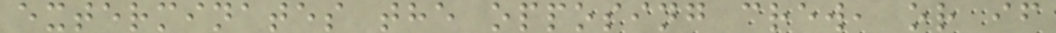exterminates the opposing crew, or if
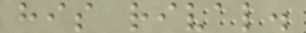his rival.
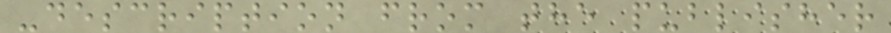-description from the publisher
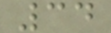34
